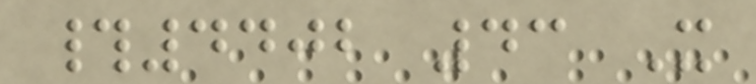#4402 43 X
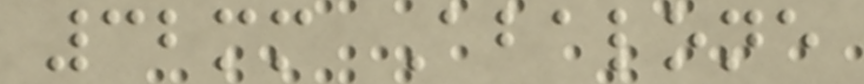32mm Abalone
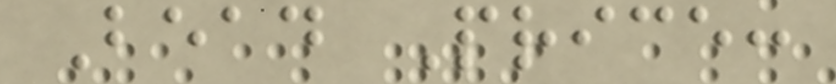Bead Price:
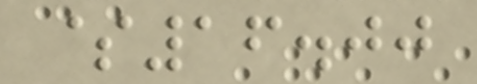$16.00
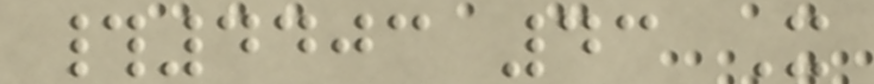#4403 43 X
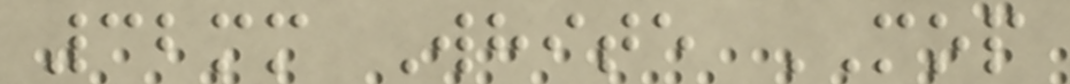32mm White MOP
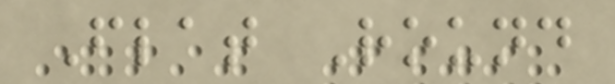Flat Round
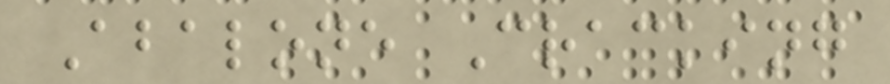Abalone Cracking
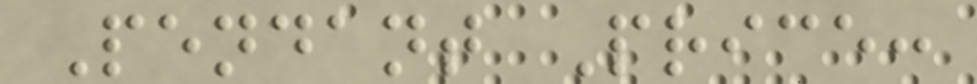Pendant Price:
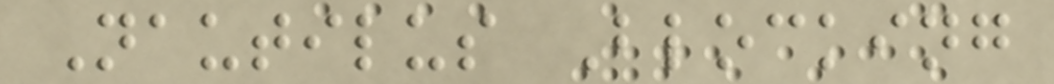Nautilus Blocking
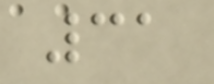31
